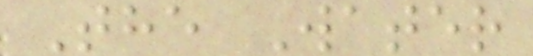The Water
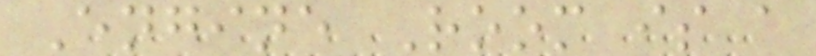Engine Room is a
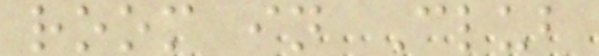room in Club
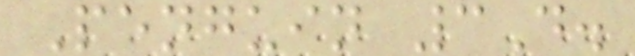Penguin 3D.
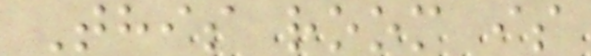This room is
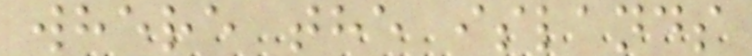where the islands
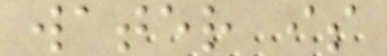water is
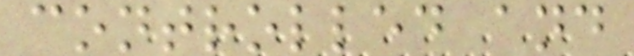controlled and
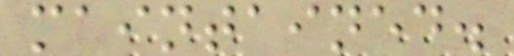maintained.
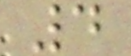4
